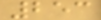253
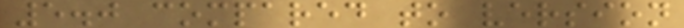5.0 compared to version
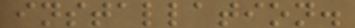installation.
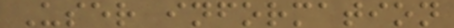User information
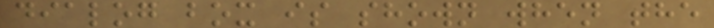dialog box is shown when the
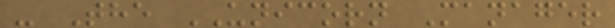- The UNICORN Manager
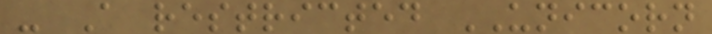- A restricted UNICORN
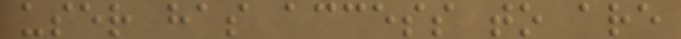user has access to are
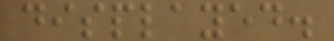displayed.
